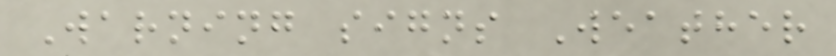Warning signs Weather
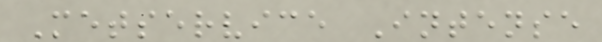Metservice Intense
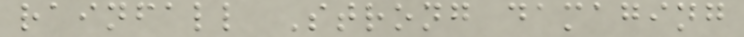rainfall Strong damaging
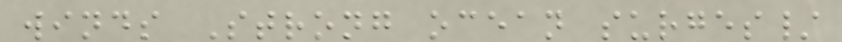winds Strong ocean surges/
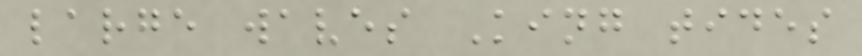large waves King tides
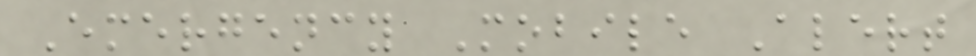Emergency Mobile Alert
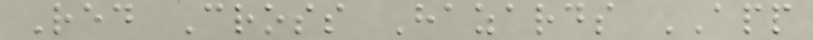Red Cross Hazards APP
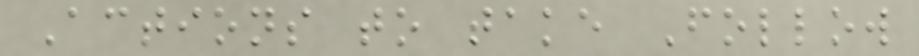Actions to take Follow
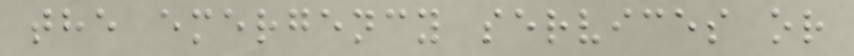the emergency services or
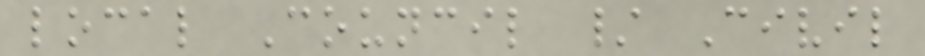local Council / Civil
